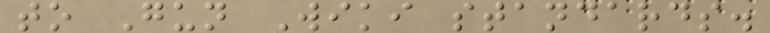to Gun Wiki standards.
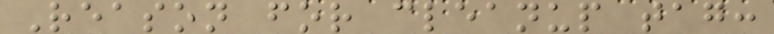Reason for cleanup tag:
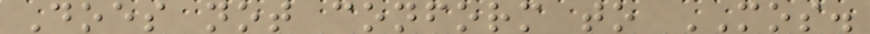Does not conform to MOS.
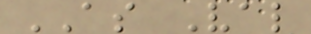AS Val
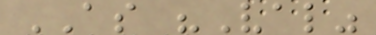AS "Val"
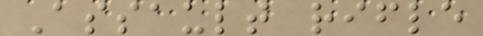Assault rifle
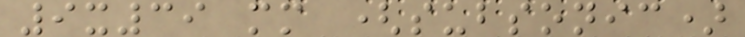9x39 mm (subsonic)
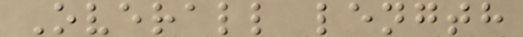Overall length
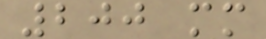200 mm
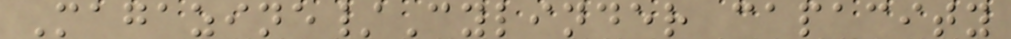Magazine/Cylinder capacity
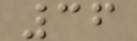36
